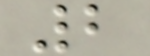2
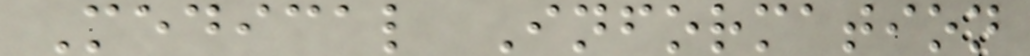Medical Information
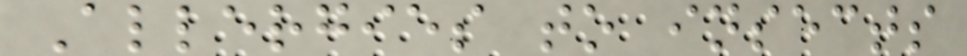Allergies to insects
